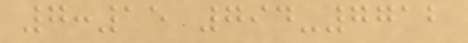7:15 794-7712
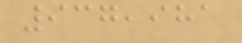937,981
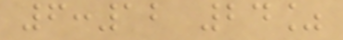6:12 24%
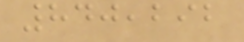840,292
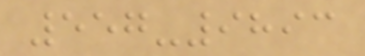557-9893
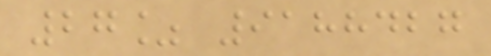27% 9188427
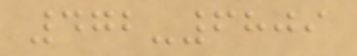472-6809
